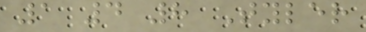1 4 8 Tyler
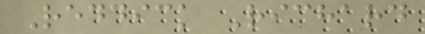Reddick Richard
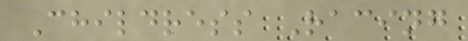Childress Racing
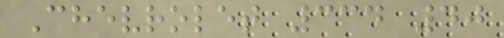Chevrolet 334 40
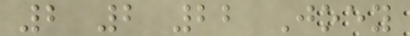2 2 22 Joey
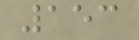153
